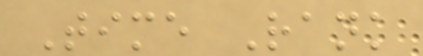Time Rank
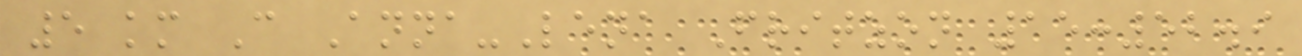5 km C Anna-Lena Fritzon 15:52.9
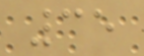35
